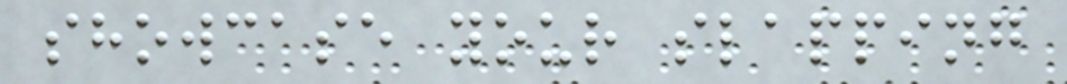showcase your slapping
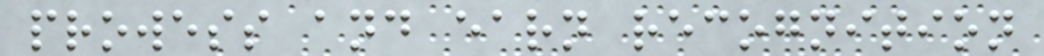prowess and earn recognition
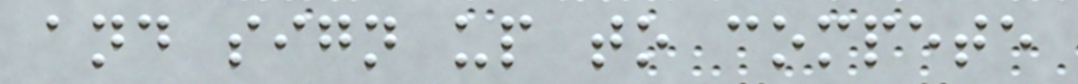and sign up to compete
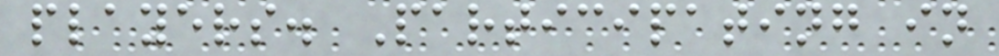players. Participating in
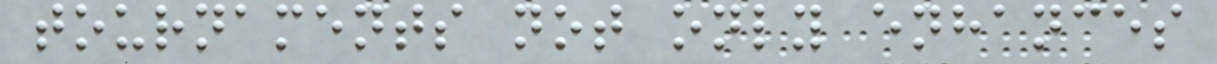tournaments not only enhances
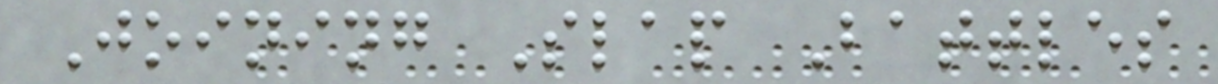Joining Slap Battles
